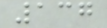137
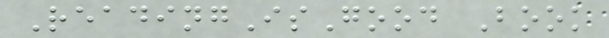ReadingIsGood Book
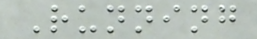Running
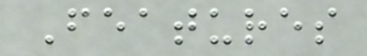Features
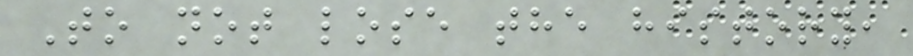To not lose the history,
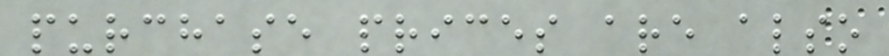purchase prices are also
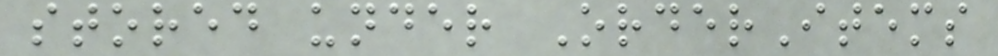stored under OrderItems
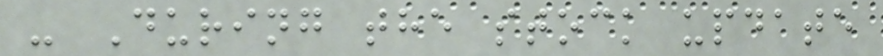- During the stock update
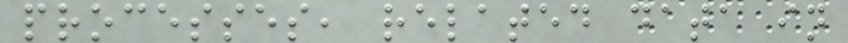processes, related data in
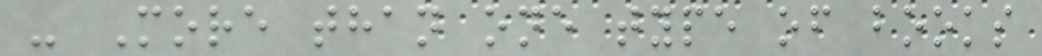- More than one type of books
